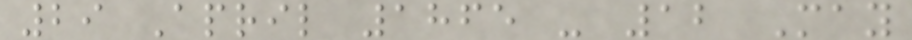29 April 1865 - 12 May
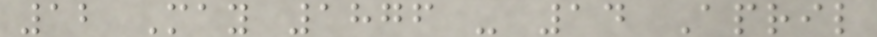12 May 1876 - 14 April
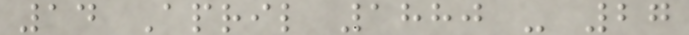14 April 1880 - 27
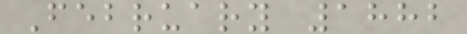February 1882
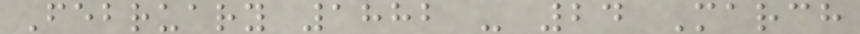February 1882 - 24 March
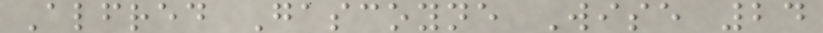Alfred Gascoyne Wise 24
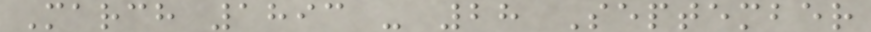March 1893 - 28 September
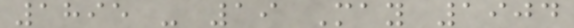1895 - 19 May 1904
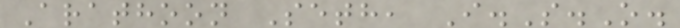Arathoon Seth, I.S.O.
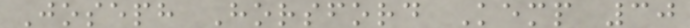Joseph Horsford Kemp 30
